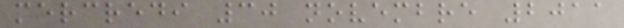mercredi 30 novembre 2011
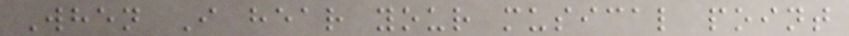When I hear your musical point
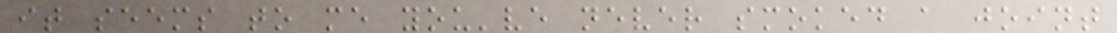it seems to me you've never smoked a joint
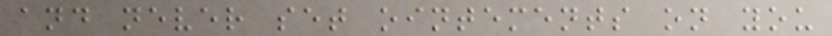and never set ointements on you
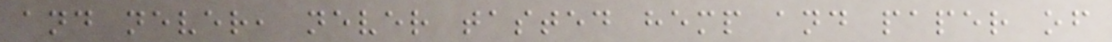and never, never tasted hemp and paper of
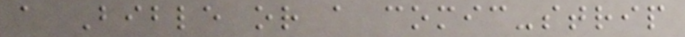a Bible or a comic-strip
